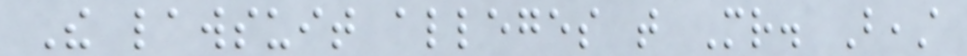The lawsuit alleges that Mr. Beast
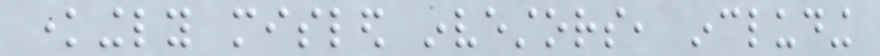knowingly misled investors, including
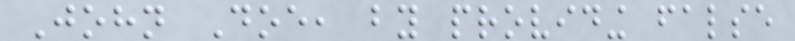John Doe, by providing false
